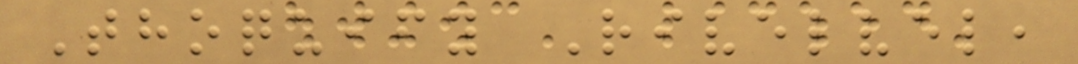Thoquify Rivelvel,
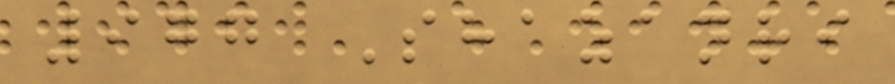977 Shazanri
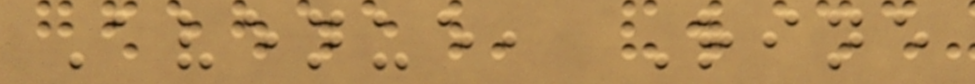Avenue, Rine
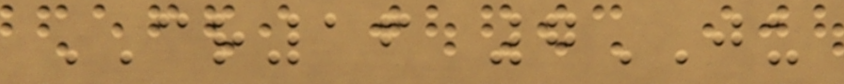CR16 7JU
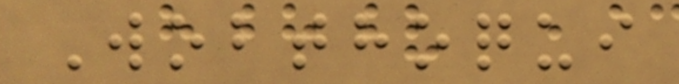Wobthoqui
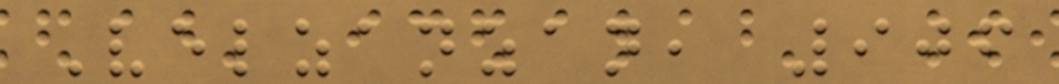Velzanzan, 906
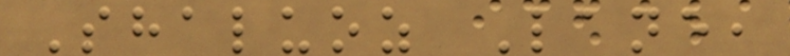Shaluoz Lane,
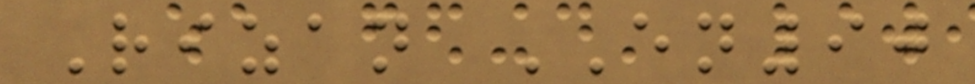Rizan EN90
